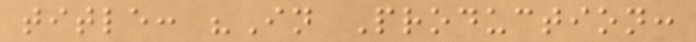title: "In Production:
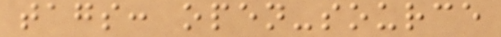tags: open-source
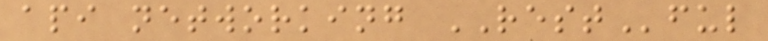api networking RESTful
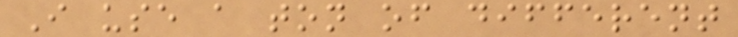I use a ton of different
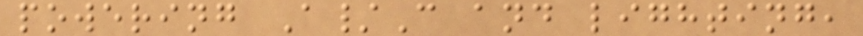powering A/C and lighting,
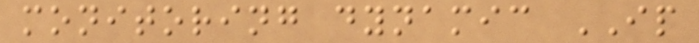monitoring dynamic IP
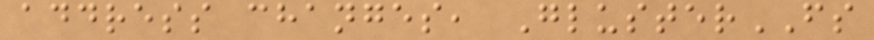address changes, GlusterFS
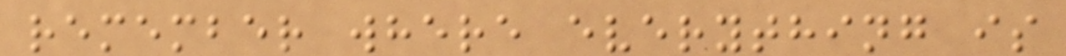remember where everything is
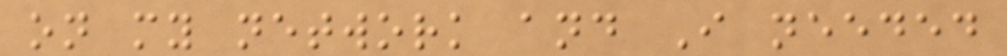on my network and I needed
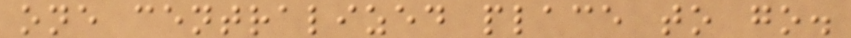one centralized place to go.
